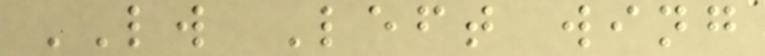LW Left wing
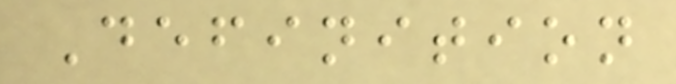Definition
